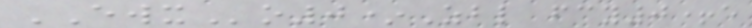EWXo0*Zbl fcy0+e
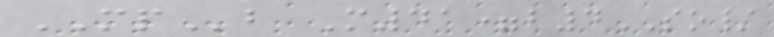MPb M41=b4SO/
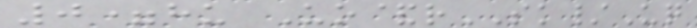0=hu Uo&rSK/Uq
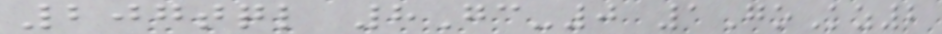207tql 8Gc-0 1GoKz2
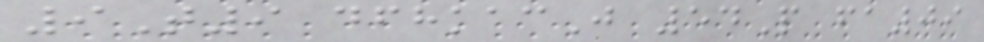9T9 dfhkacJ 54P fa09
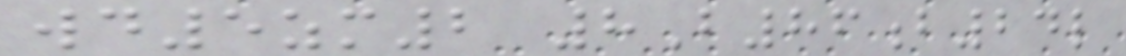wd5zm2 8B86b24l
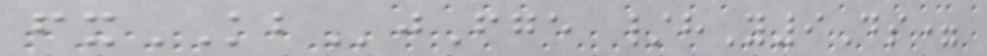fxKBjFge /hY9Ds=
